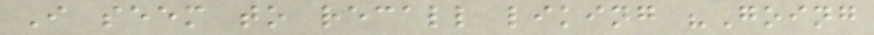I seem to recall liking "Going
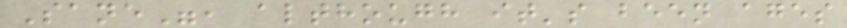Sane", although it's been ages
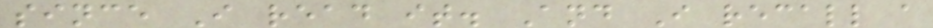since I read it. And I recall a
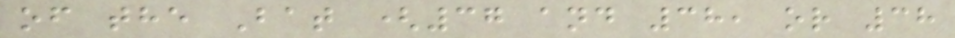of the Bat (37 and 38, or 38
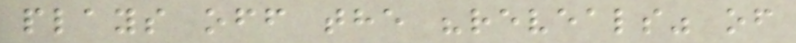plays off the "reveals" of
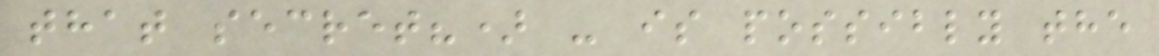that secret?) - is possibly the
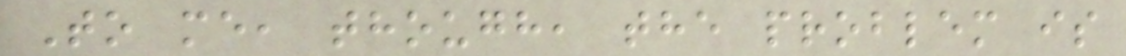To me, though, the problem is
